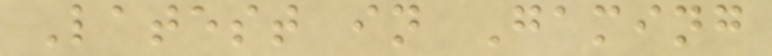Latest in Gaming
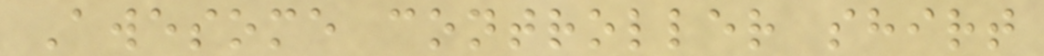Awesome controller shirt
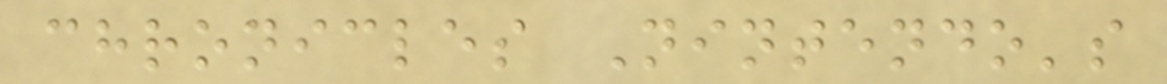chronicles Nintendo's
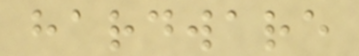hardware
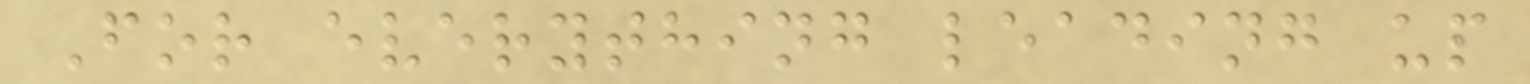For everything leading up
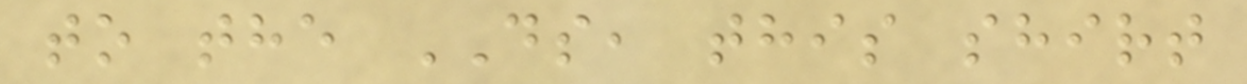to the DS, this shirt
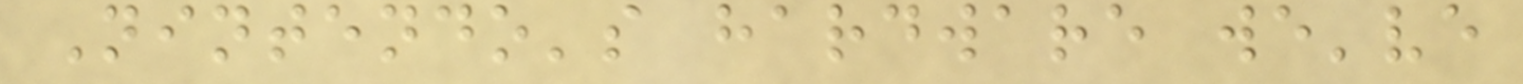Nintendo's hardware we've
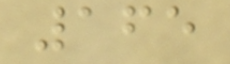165
